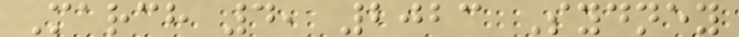March 4, 2023 Sydney
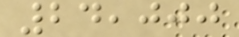24,000
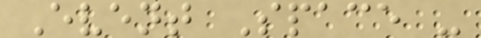Event Space -
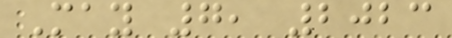May 7, 2023
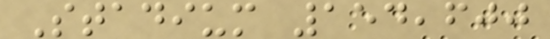Stadium 154,600
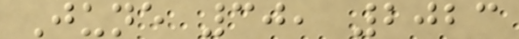June 30, 2023
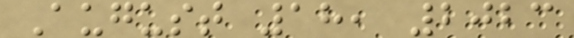August 18, 2023
